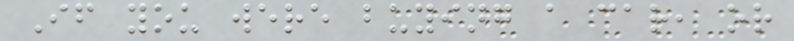If you were buying a car, or
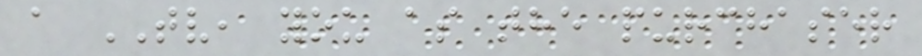a TV, you as the purchaser
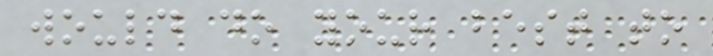would do your best to
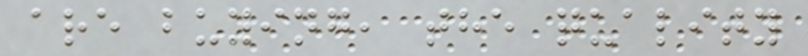are buying, the quality
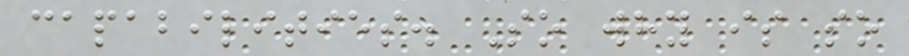capabilities. So why is so
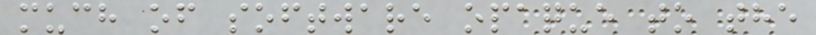much of software opaque to the
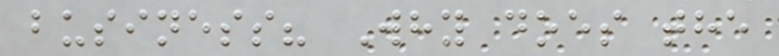business? Why does the
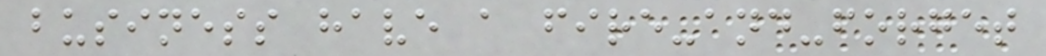business have a fire-and-forget
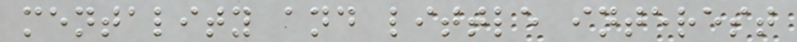mentality and little interest
